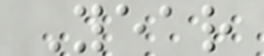Year
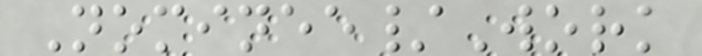Nominee/Work
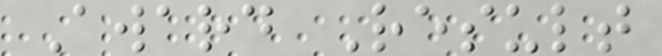Award Result
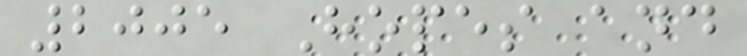2005 Hopes and
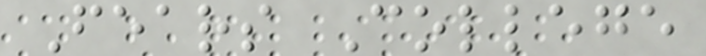Fears College
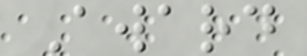Award
